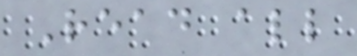Read all
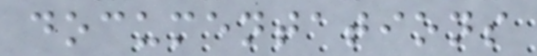documentations
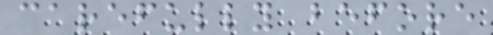carefully before
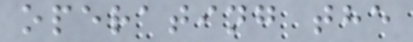operating the
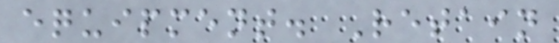equipment. Retain
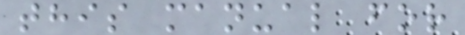this manual for
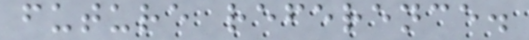future reference.
